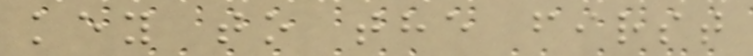key to the first
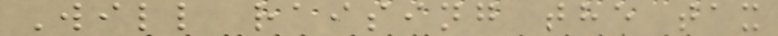Will raising the tax
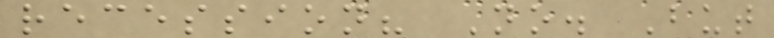recession? No. But
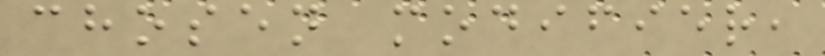chosen modifier,
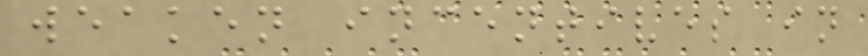weaken incentives in
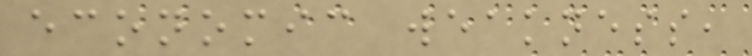economic weakness,
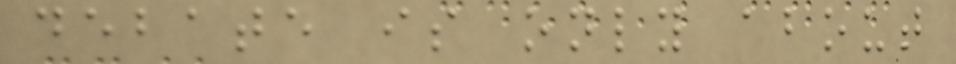debate is only about
